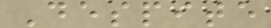Despite
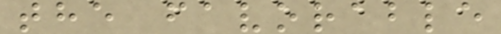the favorable
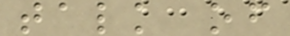talk of
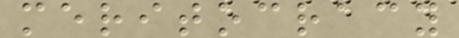meritocracy
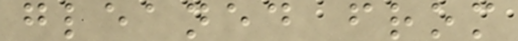gleaned from
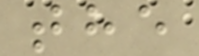the
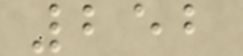252
